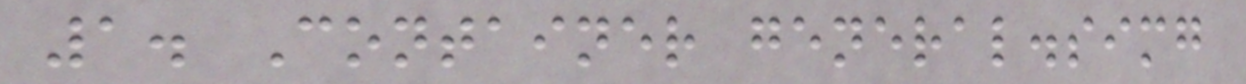1. Container general.simg
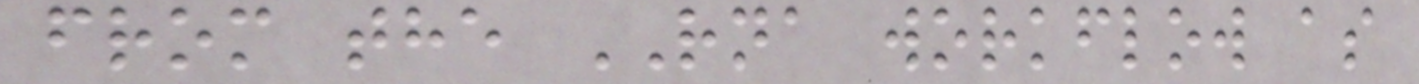from the RNA workflow as
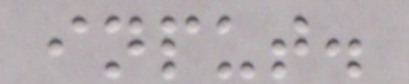input.
